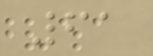61
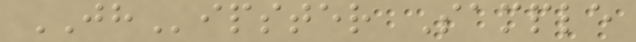JHipster Sample
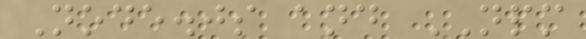Node.js and NPM
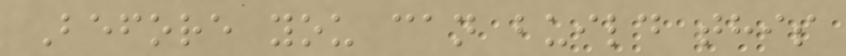Before you can build this
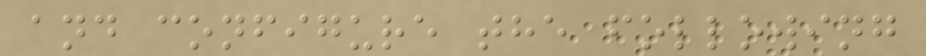and configure the following
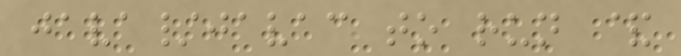java/javac to run &
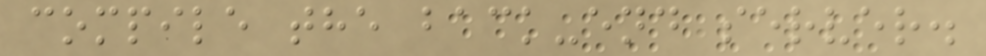compile the back-end server.
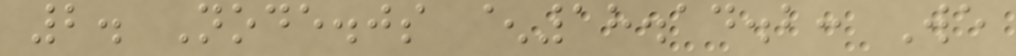2. Node.js ^18.14.2: We
